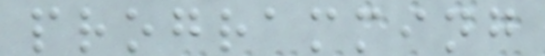programming
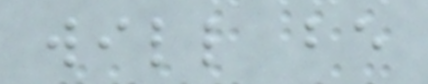will be
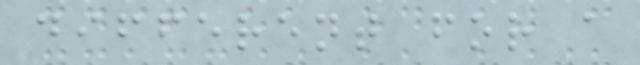different for a
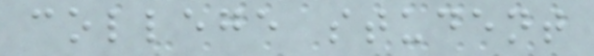college student
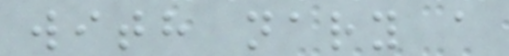with nary a
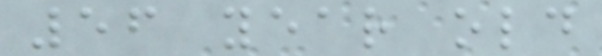56 year old
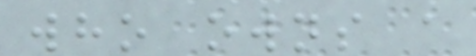who owns a
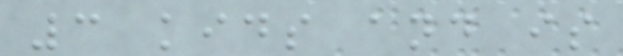3 kids and is
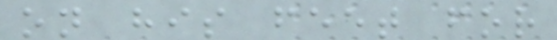on his feet for
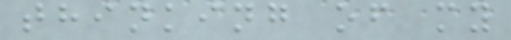thinking of my
